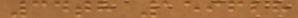34th 159628
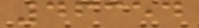46354
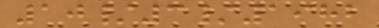10/3/1982
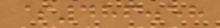$486.58
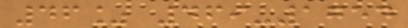46% 469-1754
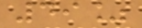49%
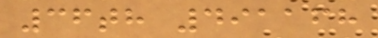36th 491168
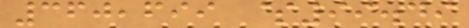360,699 $99.49
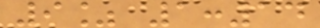9% 1:14
